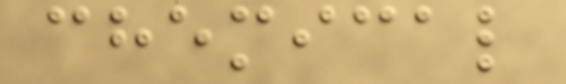chemical
